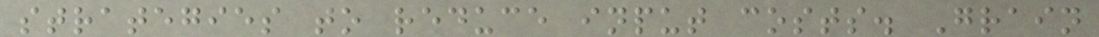strategies to reduce input costs. Grain
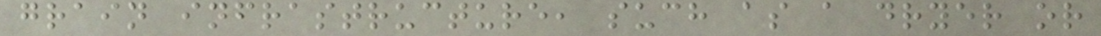grain infrastructure, such as a dryer or
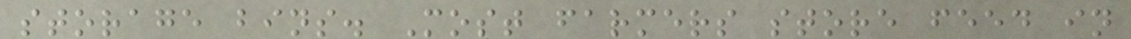storage bins. Most farmers store feed in
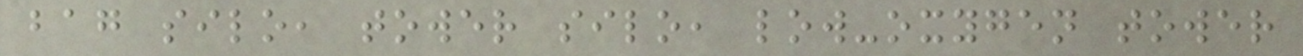bag silo, tower silo, low-oxygen tower
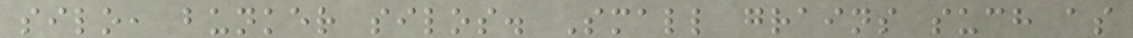silo, bunker silos. Small grains such as
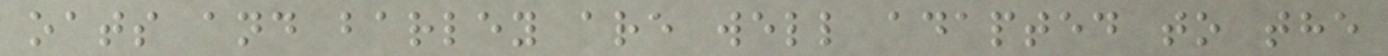oats and barley are well adapted to the
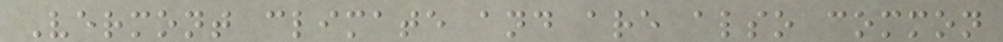Vermont climate and are also common
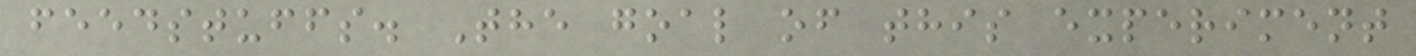feedstuffs. The goal of this experiment
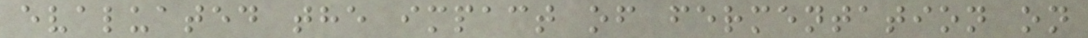evaluated the impact of fermentation on
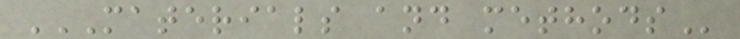MATERIALS AND METHODS
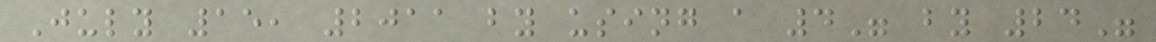July 15, 2011 by using a 4" by 24"
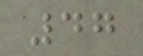47
